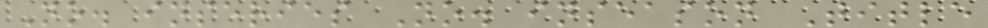No. inseries No. inseason Title
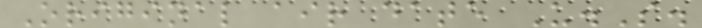Original air date U.S.
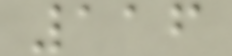116
